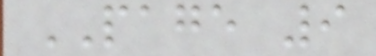PAGE 9
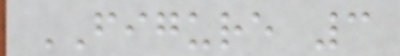FIGURE 3
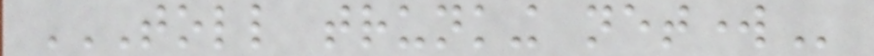TOLL TRUNKING NETWORK
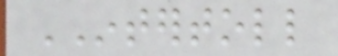INTERTOLL
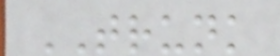TRUNK
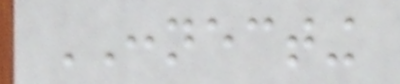CONNECTING
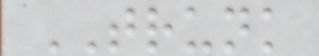TRUNK
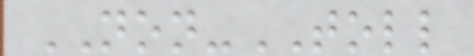NON-TOLL
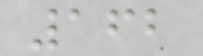162
